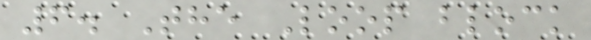6. The Loop block
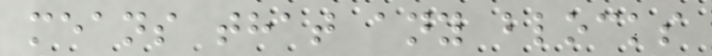means that any blocks
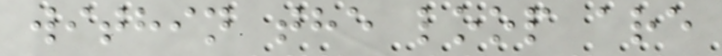within the loop are
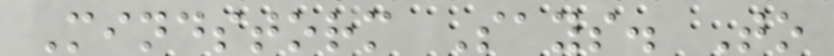Mindstorm Says. To
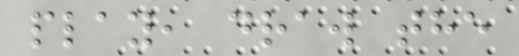play, draw the
